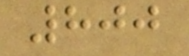800
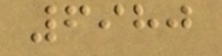6980
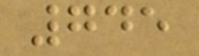745
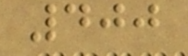400
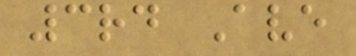3rd Ave
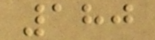180
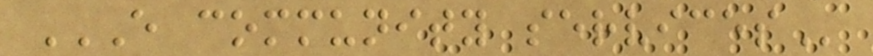E COMMUNITY SERVICES
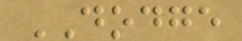DODGE
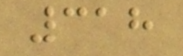318
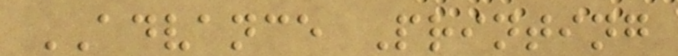ADVANCE Printing
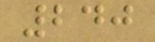240
